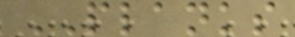PLANKS
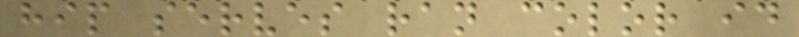hip serves ran color id
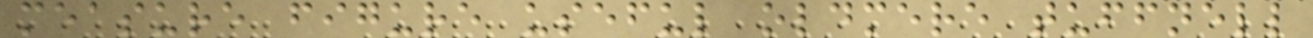measure figure useful oldmere tuffnell
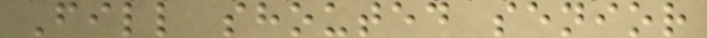Fill shouted senior
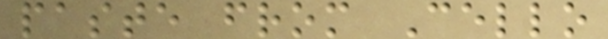paste from Cello
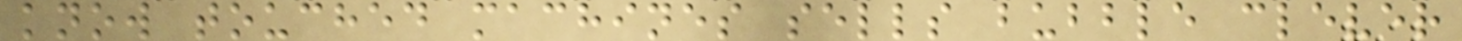know touched machines sells bubble clever
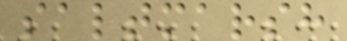saltmarsh
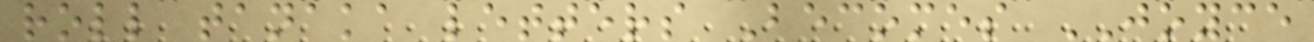roll tanaka letters Becomes JOYCE
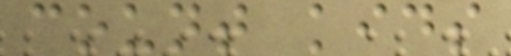count kids
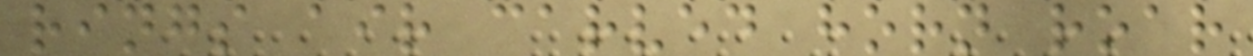rings air carved horn roar
